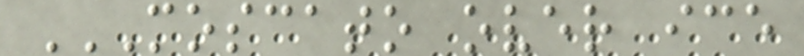MOSCATO OVER ICE
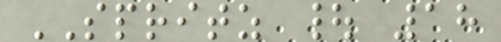SPRITZ | 18
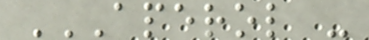APEROL -
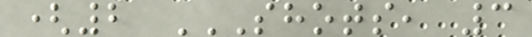(2 SHOTS, 3
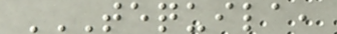TEQUILA,
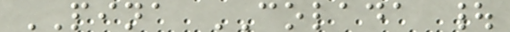PINA COLADA |
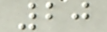20
